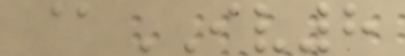@IV8
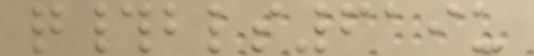q#bls619u
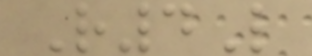R4L
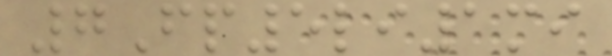7Fp5li1mi
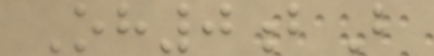Oh0bB
